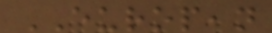EUROPEAN
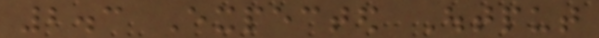2.3 Expected Output
